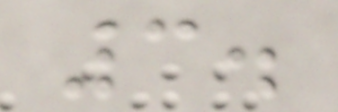3.
